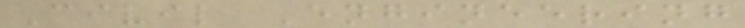Civil Engineering
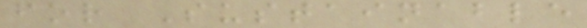for Sustainable
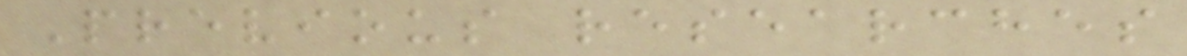Previous researches
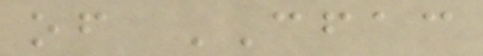of CFAC
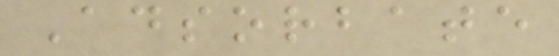Adsorbate
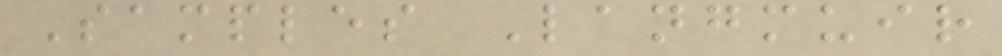Samples Langmuir
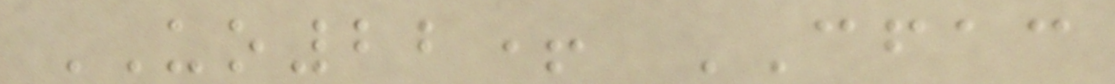UO22+ CFAC
